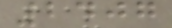2407
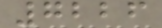7226
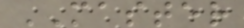MASTER
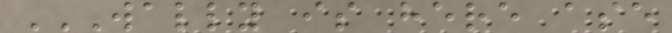WALLY IS HERE ASE
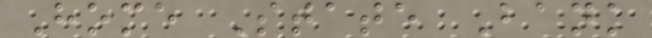Home State Bank
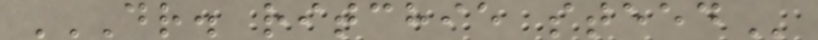DR. RITCHIE STEED
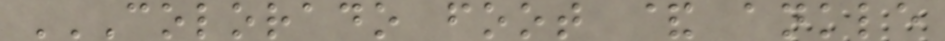COLORADO FOOT & ANKLE
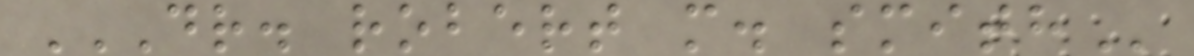DR. ROBERT M. SMITH
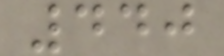440
